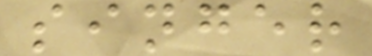singer
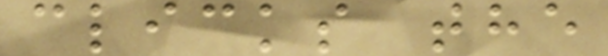clicks the
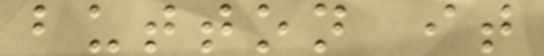button it
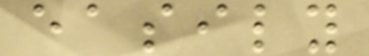easily
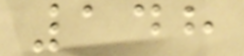148
